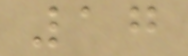17
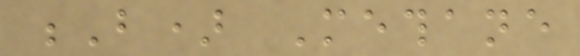B) Methane
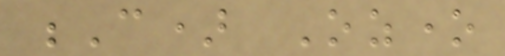C) Ozone
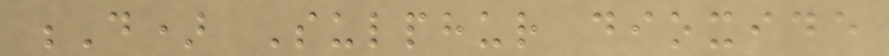D) Sulphur dioxide
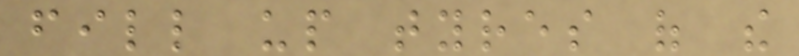fill up tyres of the
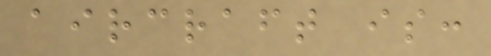aircraft is:
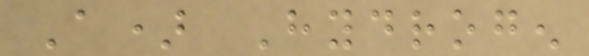A) Hydrogen
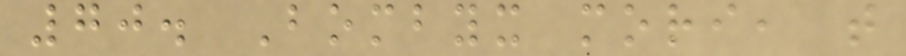70. Bombyx mori, that
